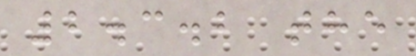2.3.2 the
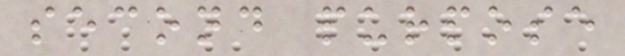second purpose
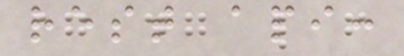rest api:
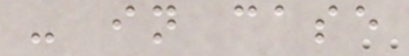- in case
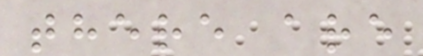there are
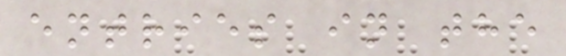entries in the
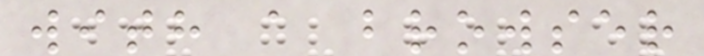with a browser
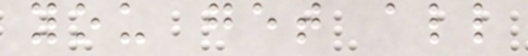you get all
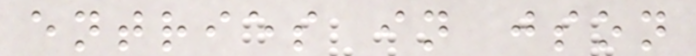entries in json
